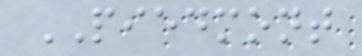PIEDMONT
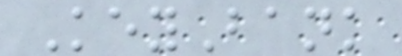KeyBank
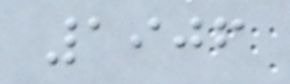1906
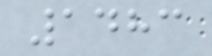1483
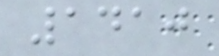1410
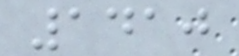1410
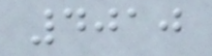4010
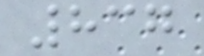837
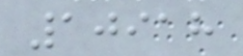10918
